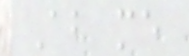About me
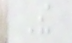The
